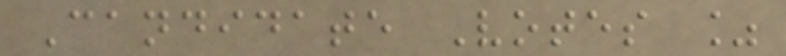Candidate Votes %
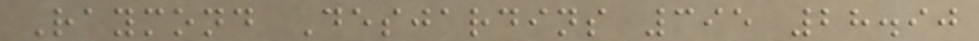Raymond Desjardins 395 28.90
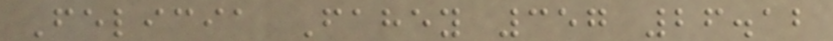Felicia Fahey 357 26.12
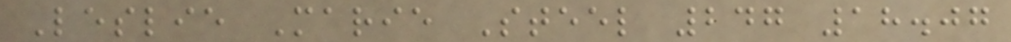Leslie Marie Steel 247 18.07
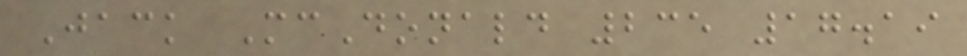Jack McDonald 235 17.19
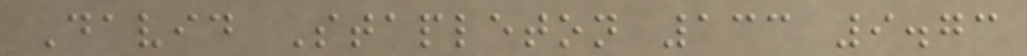David Stapleton 133 9.73
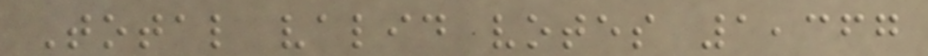Total valid votes 1,367
